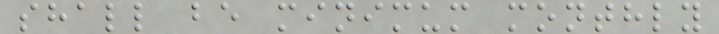shall be minimum monthly
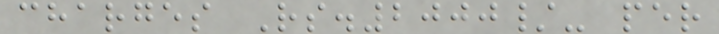charges Rs.2000/- per
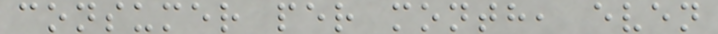consumer per month, even
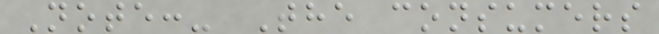Note:- The consumers
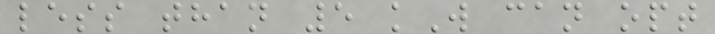less than 5 kW can opt
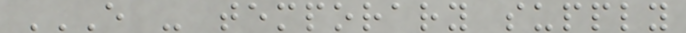E - TEMPORARY SUPPLY
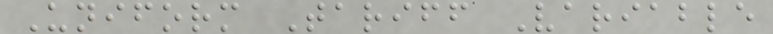Uniform Tariff Variable
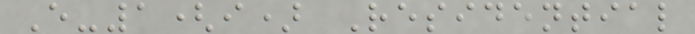E-1(i) Residential
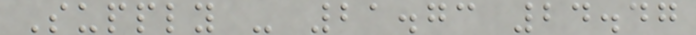Supply - 21.73 24.47
